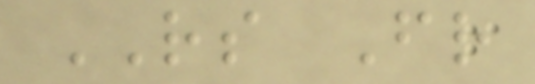RS Fr
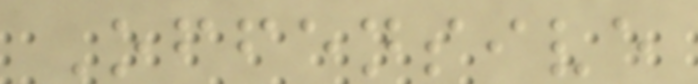Offensive
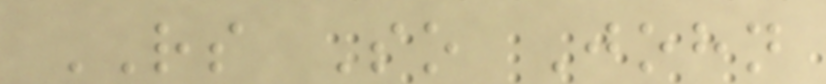RS So John
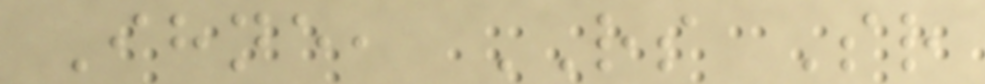Ihne, RS Sr
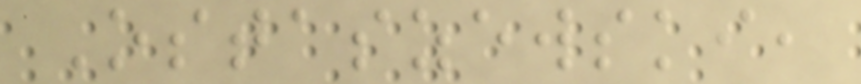Ostaszewski,
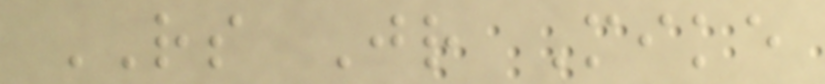RS Jr Mike
